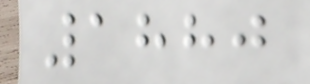1880
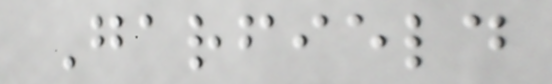Garfield
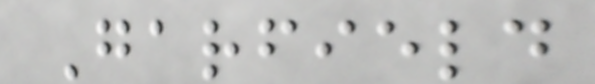Garfield
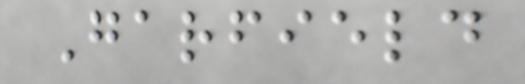Garfield
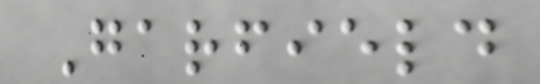Garfield
